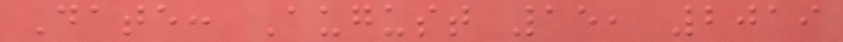Date: August 15, 2019
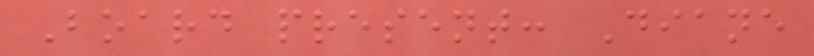Board present: Diane
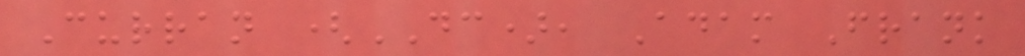Curran (DC), Adam Frank
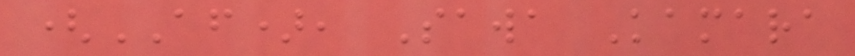(AF), Sawa Kamara
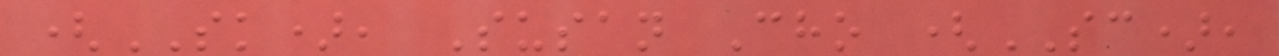(SK), Susan Cho (SC),
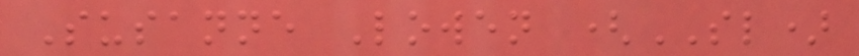Susanne Lowen (SL)
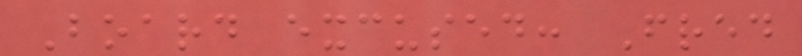Board excused: Fred
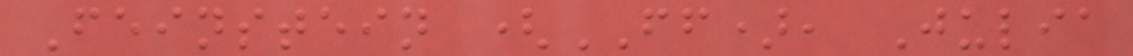Feinstein (FF), Julia
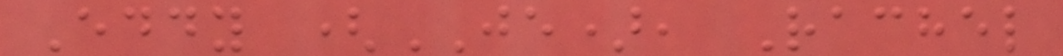Eddy (JE), Rachel
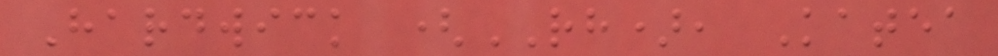Hardwick (RH), Katea
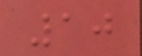10
